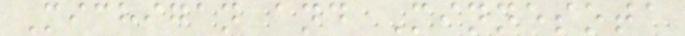Michigan and Minnesota
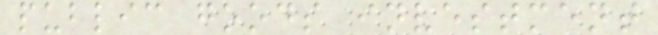public goods investment
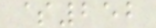$252
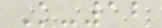K-12
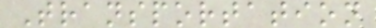Transportation
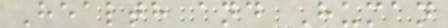Health and Human
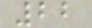22
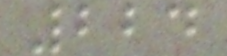224
